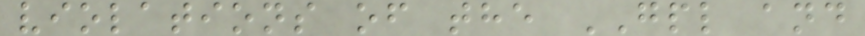violations of the GPL and
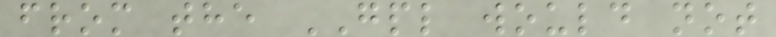from the GPL would not
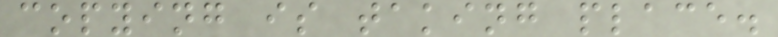copying is taking place.
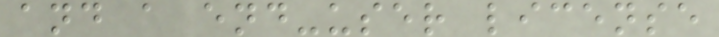and a end-user license
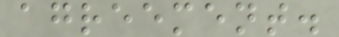agreement.
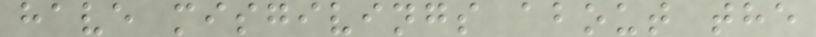have misgivings about the
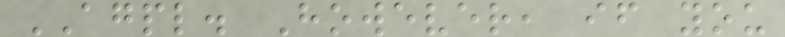AGPL. However, if you
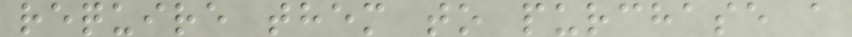require them to purchase a
